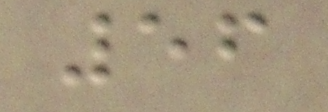56
